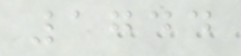1744
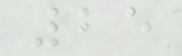25
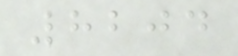8204
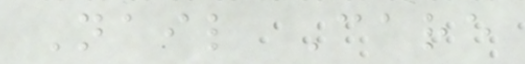Nail Care
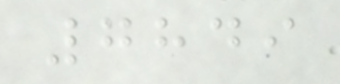7849
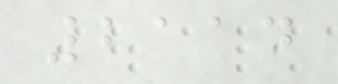2114
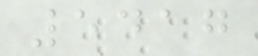5417
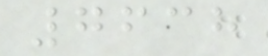7638
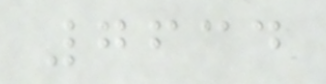7634
